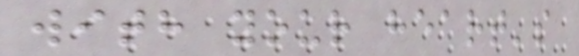with your heart's
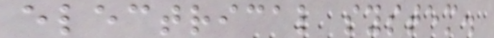electrical system.
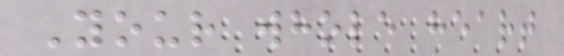Your whole heart
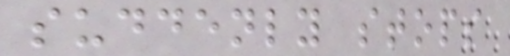suddenly stops
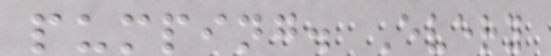pumping. Every
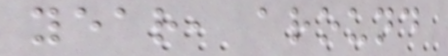year, around
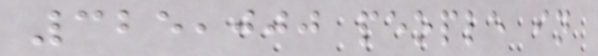325,000 people in
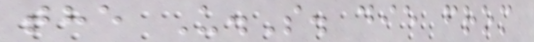the U.S. die from
